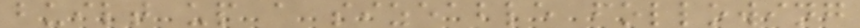built up a sizeable following
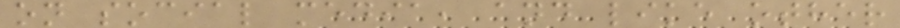on social media, and like other
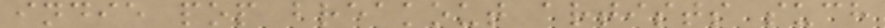indie pop breakout artists such
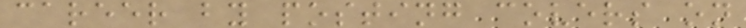career by posting covers on
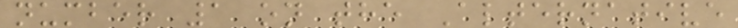number 1 on the Alternative
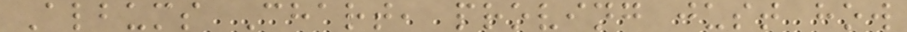Albums Chart, proving just how
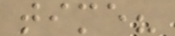time?
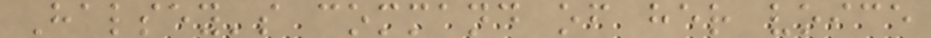Halsey's command of her voice
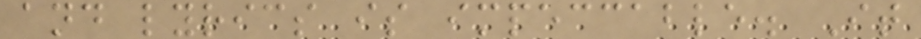and lyrics is impeccable. It
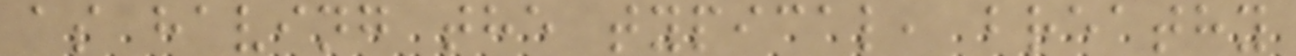as having the typical, breathy
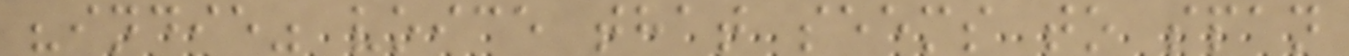"indie" voice that seems to span
